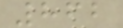862
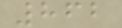862
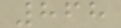868
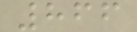866
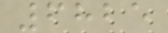6825
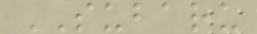SUBARU
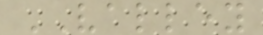VALLEY
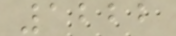1222
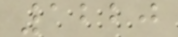1220
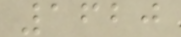1620
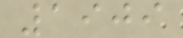1909
